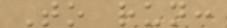To run:
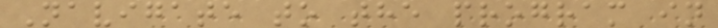Navigate to the program in
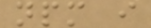npm i
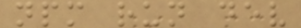npm run dev
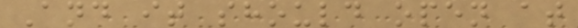And it should open at
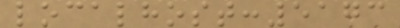localhost:5173
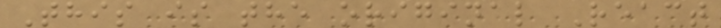This is the original React
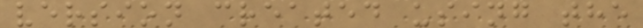version created using the
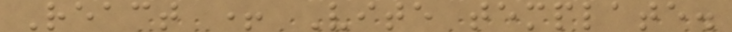React + Vite template.
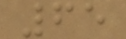65
